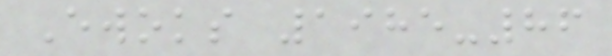Ewoks 1985-86
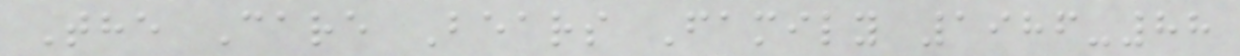The Care Bears Family 1986-88
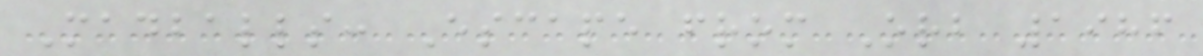Madballs: Escape from Orb 1986
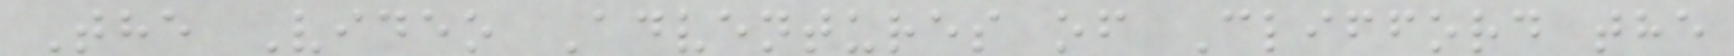The Video Adventures of Clifford the
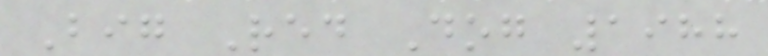Big Red Dog 1988
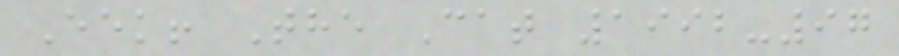Eek! The Cat 1992-97
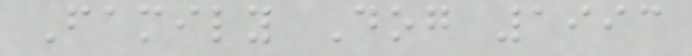Family Dog 1993
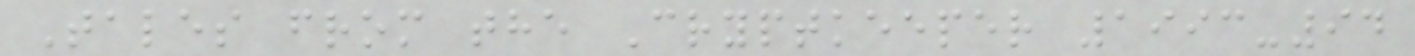Tales from the Cryptkeeper 1993-94
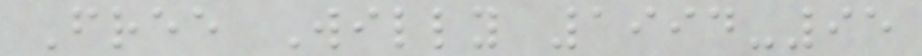Free Willy 1994-95
